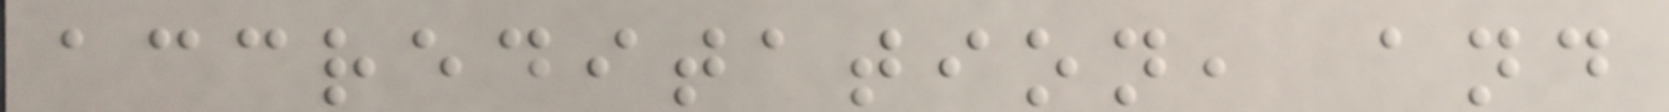accreditation, and
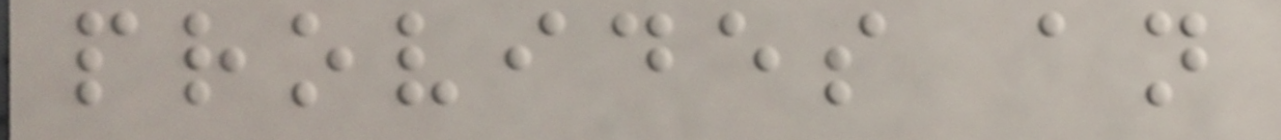provides an
